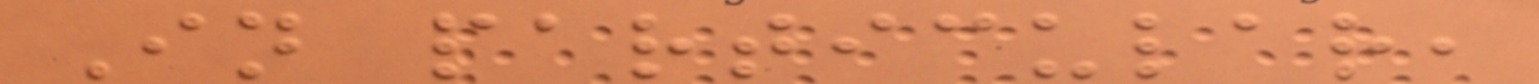In particular,
